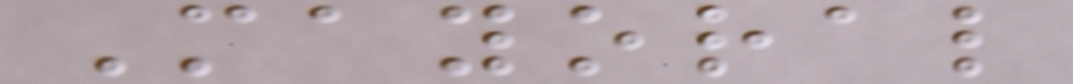Mayoral
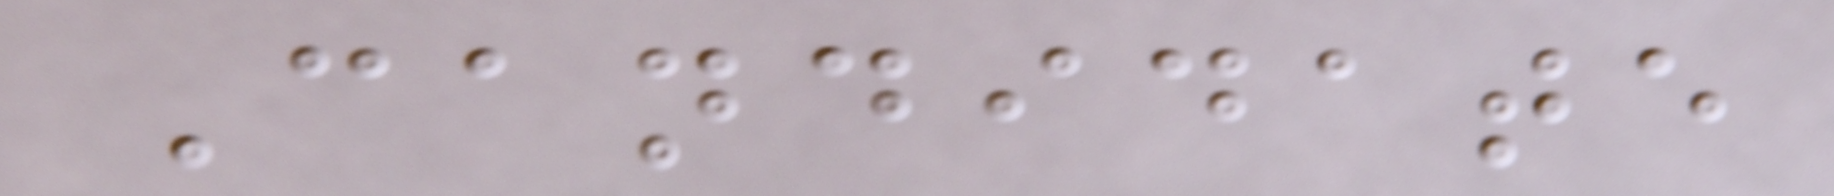Candidate
